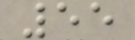55
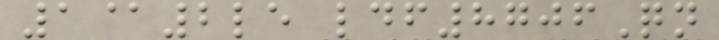1@2le ldf8706Qn
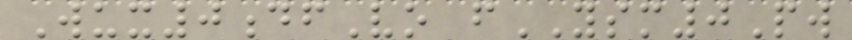Wux0dfVo fYSM0Pw
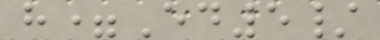h=Ed5/
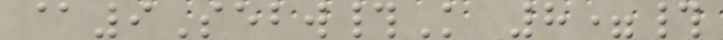@9Sebw#K 8=#
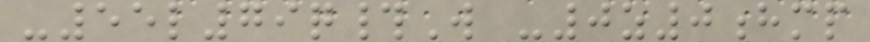-55l79q#W -0z0hmp
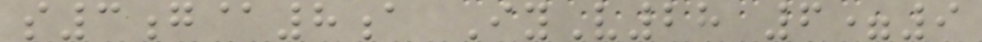s3g@8a IyV28 6=9
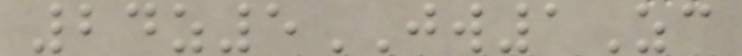24z5JW1Zc
